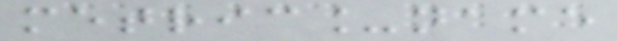metric_name
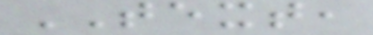TEXT,
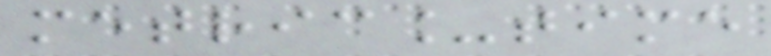metric_time
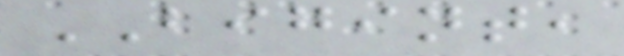BIGINT,
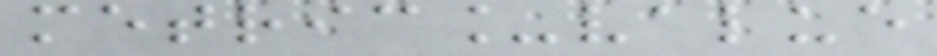metric_value
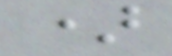)
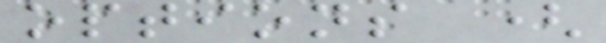options (
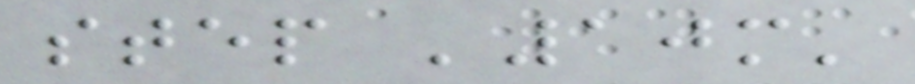step '10m'
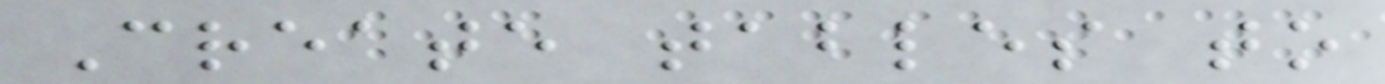Create tables to
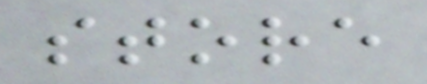store
